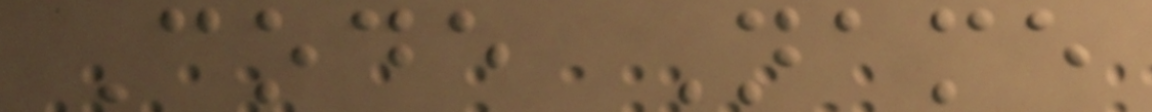Code Name
